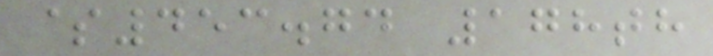$453.74 178th
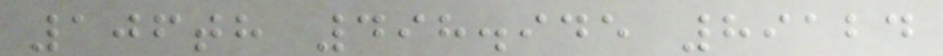106th 498.945 89124
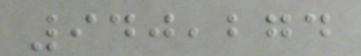940,274
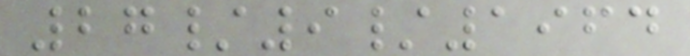27/9/1964
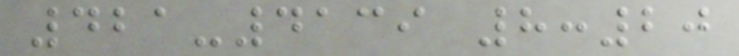421-4139 8:20
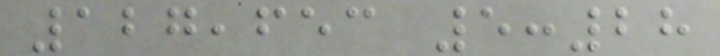127,653 5:28
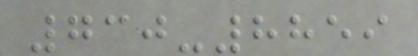730-8859
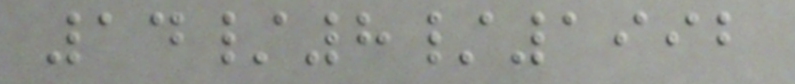14/8/1992
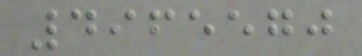4965570
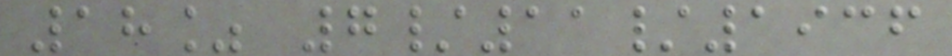18% 7/11/1936
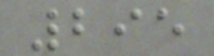295
